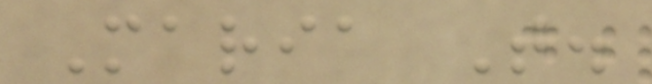Maria T.
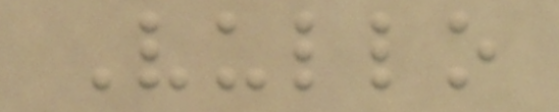Vullo
